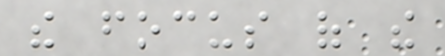the focus of the
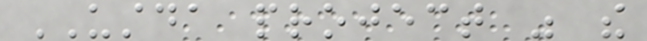USTDA project was the
